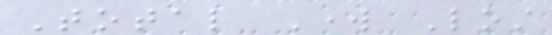Total Work Lost
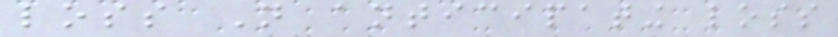loss Not anticipating loss
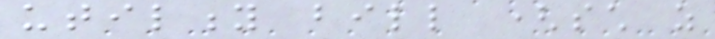utility bill (such as
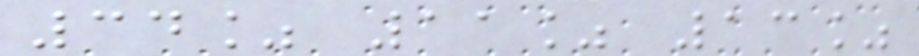34% 11% 13%
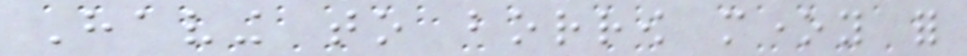Having to borrow money for
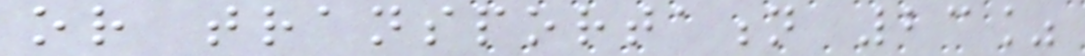or transportation 23%
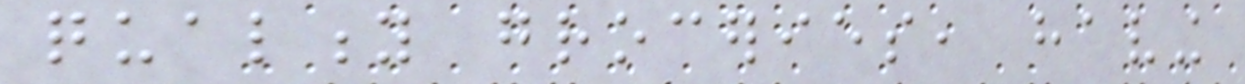quality groceries, having
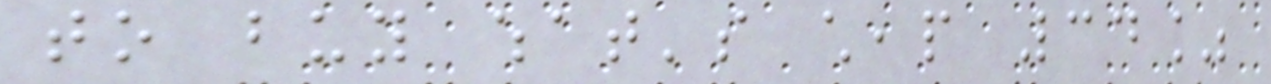to buy what's cheap 34%
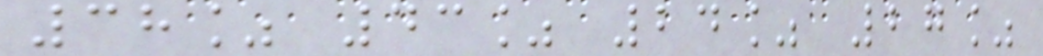38% 43% 24% 27%
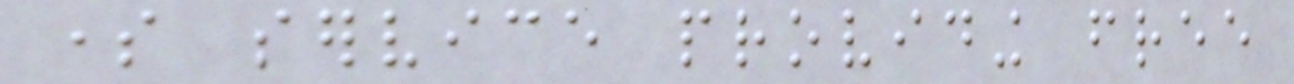some service providing free
